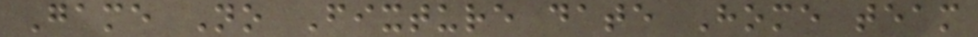Game No Fixture date Home team
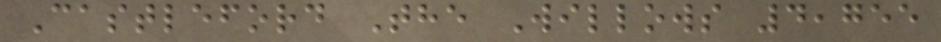Castleford The Willows 4,755
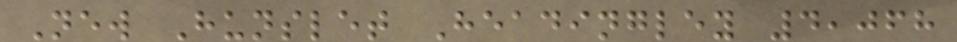New Hunslet Headingley 4,068
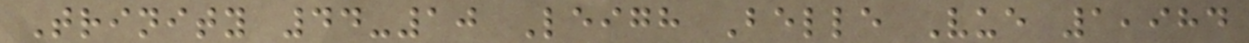Trinity 44-10 Leigh Belle Vue 1,984
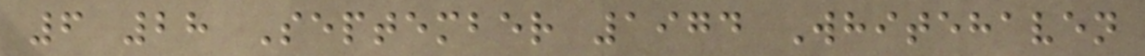6 28 September 1974 Whitehaven
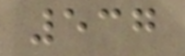537
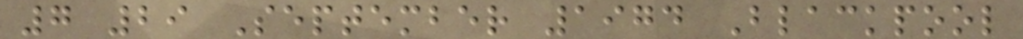7 29 September 1974 Blackpool
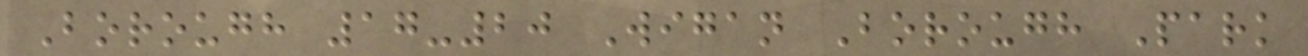Borough 17-20 Wigan Borough Park
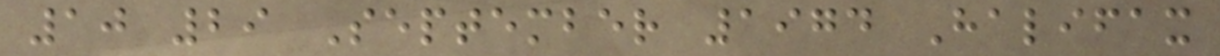10 29 September 1974 Halifax
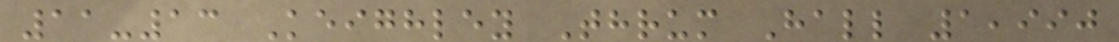11-13 Keighley Thrum Hall 1,990
